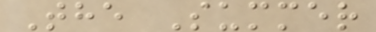The Summer
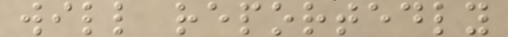will reportedly
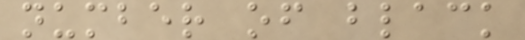number of black
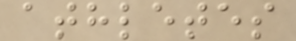athletes
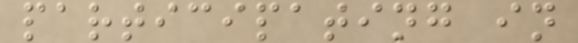participating in
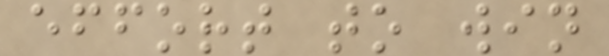effort to win
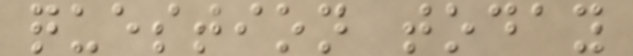question today
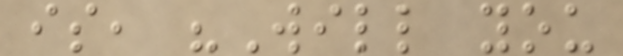is, "Will you
